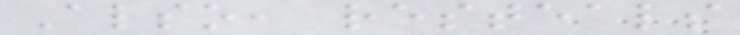Also, resteals
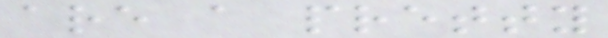are a pretty
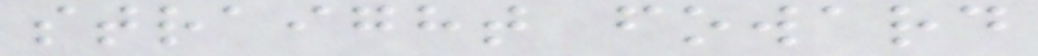straight foward
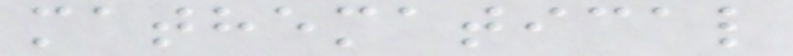mathematical
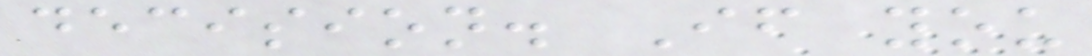decision. If you
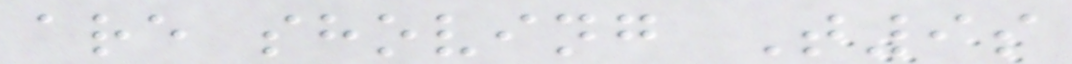are shoving T9s
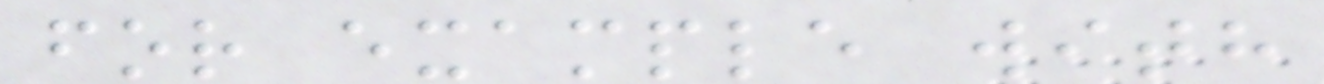for example with
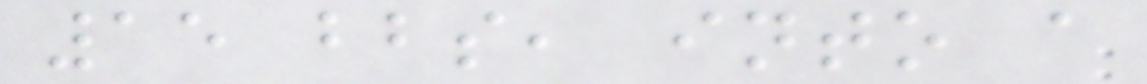15 bbs, into a
